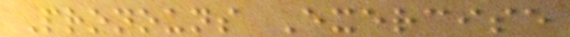Pronouns Exercise
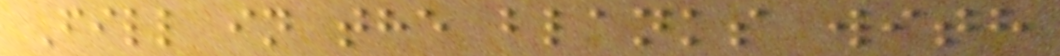Fill in the blanks with
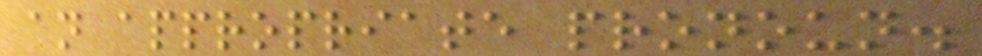an appropriate pronoun.
